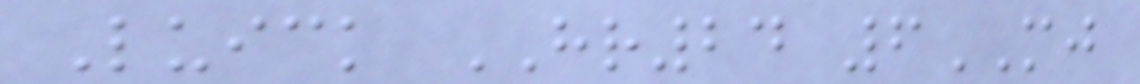Luick HR24 6MJ
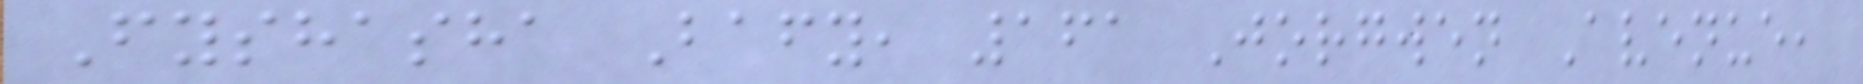Fyshasha Bafy, 161 Jorgwen Avenue,
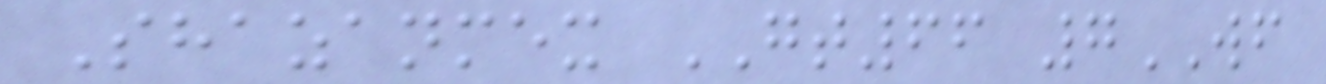Shazanmex GT66 7WF
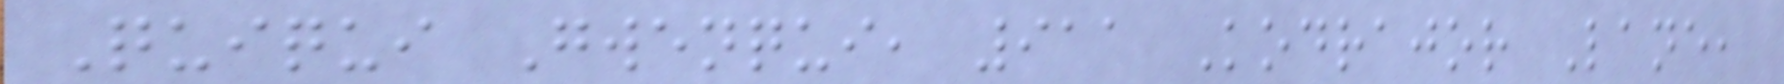Quiqui Gwenqui, 911 Kodrajor Lane,
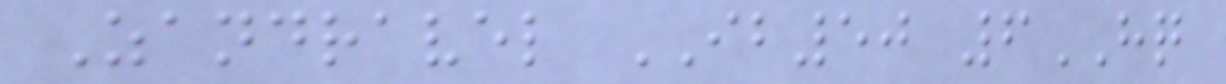Zandravel IB50 6HQ
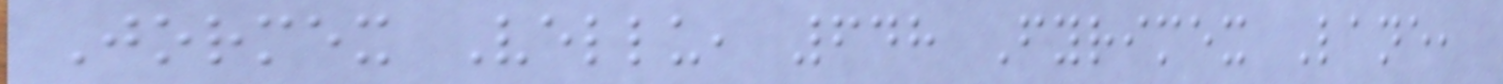Jormex Vellu, 648 Fyrimex Lane,
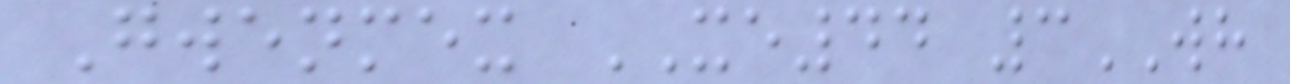Gwenmex XE44 3WH
